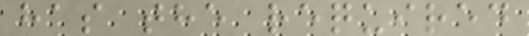has the required
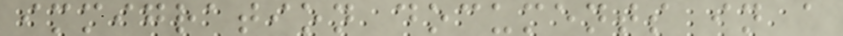immigration documents in a
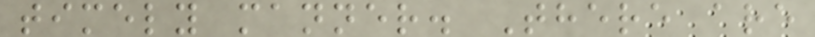timely manner. There are
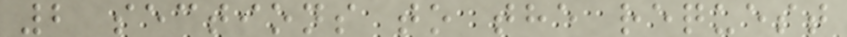2 sections to the request
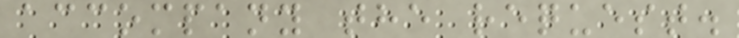accompany the request.
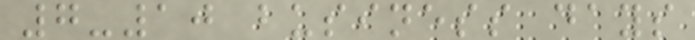7-10 business days
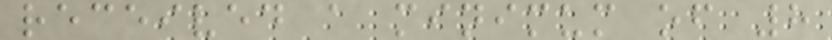received a minimum of 8
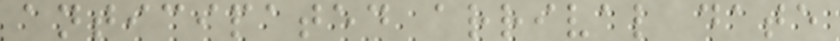anticipated arrival date
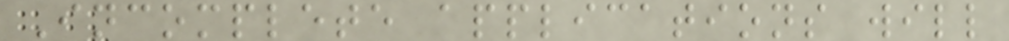Incomplete applications will
